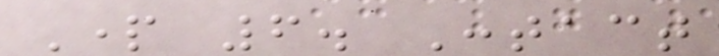Part 6. Contact
